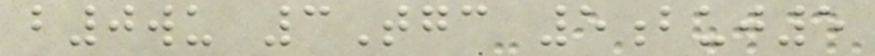b0wu 3Tgc 5buj5
